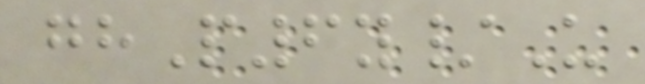ghP6y/U
